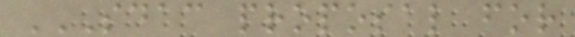SDAC PROPOSAL FOR
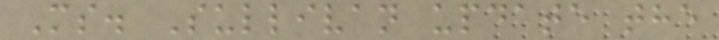Ms. Sullivan update the
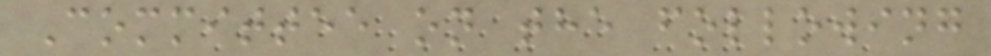Committee on the following
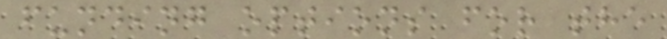funding options for the
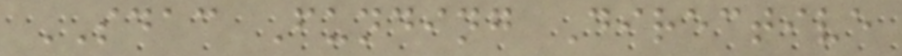SDAC Funding Directive
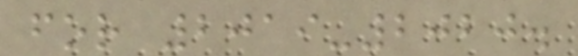for 2019-2020.
